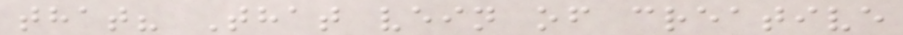that? That vein of creative
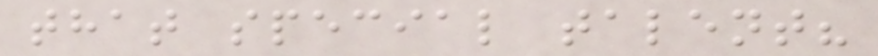that special talent?
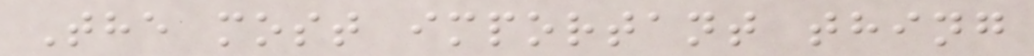The most important thing
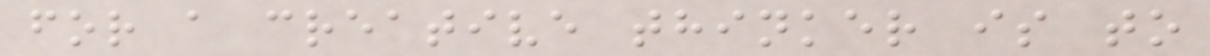for a creative thinker is to
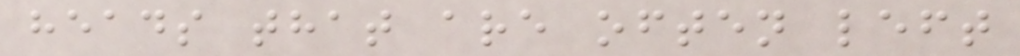heads that are often left
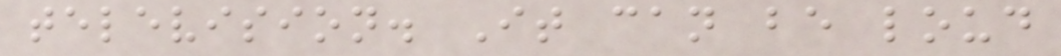television. It can be loud
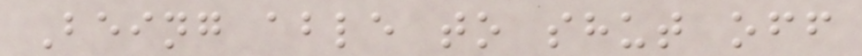Being able to shut off
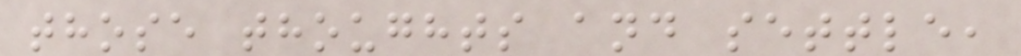those thoughts and settle,
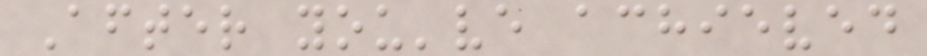After you've achieved
